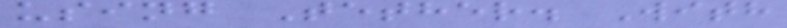using Tether. With
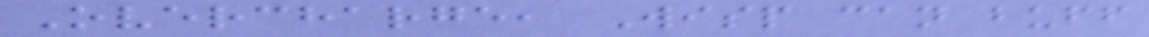Overcharge, Wisp can buff
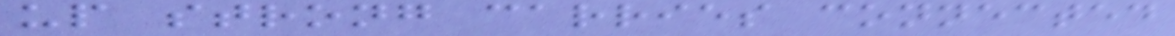up strong carries connected
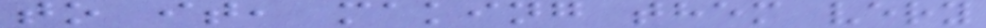to it, making them very
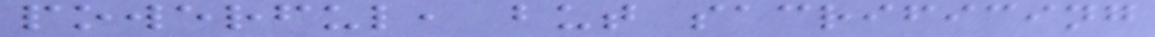powerful, but sacrificing
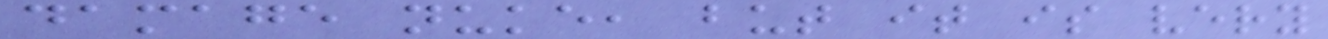damage nuke, but it is very
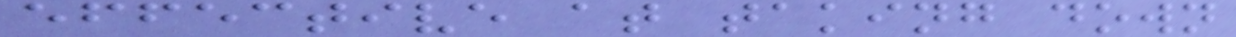effective at taking down
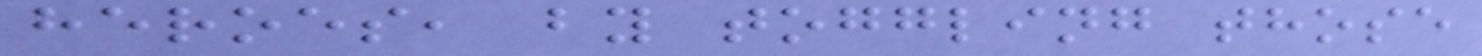heroes, by toggling those
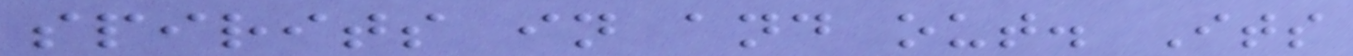spirits in and out. Its
